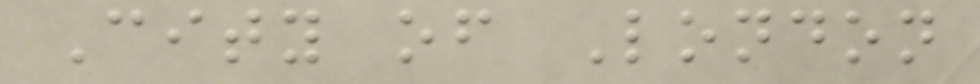City of London
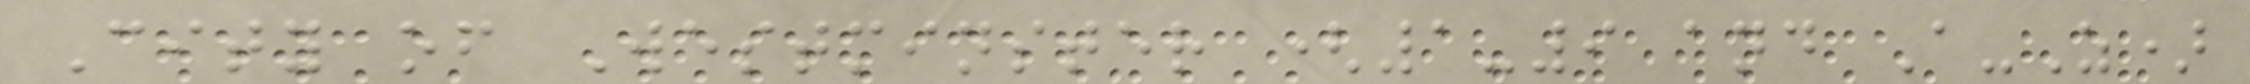City of Westminster (1-9 and A-Z)
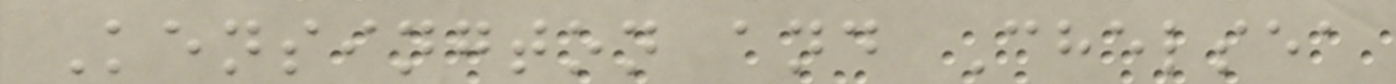Kensington and Chelsea
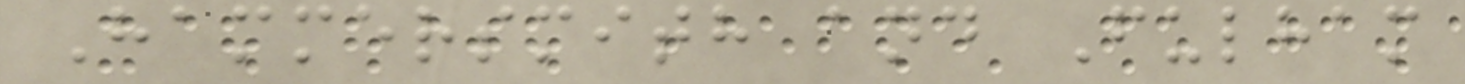Hammersmith and Fulham
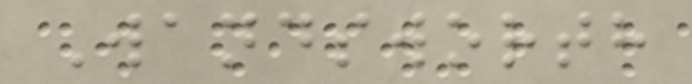Wandsworth
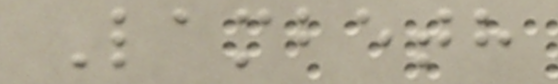Lambeth
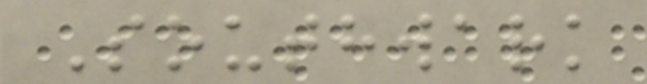Southwark
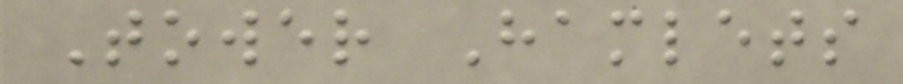Tower Hamlets
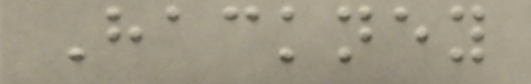Hackney
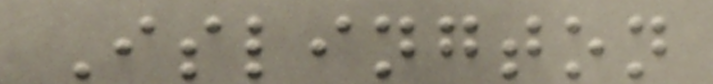Islington
